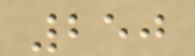250
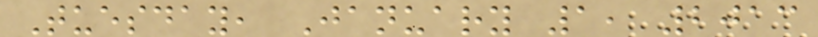Tuesday, January 1, 2013
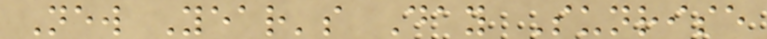New Year's Day Sunrise
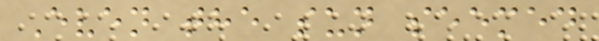Even the sun seemed
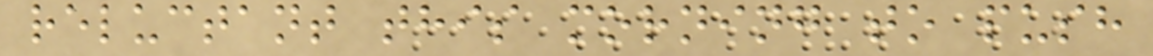reluctant this morning to push
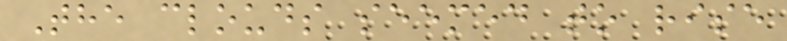The clouds seemed to rise
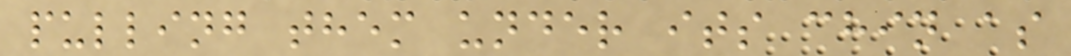pulling them under its chin as
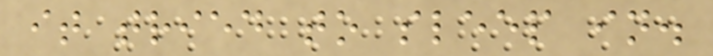it tried to sleep in.
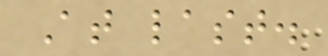At last.
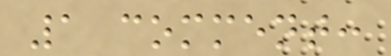1 comment:
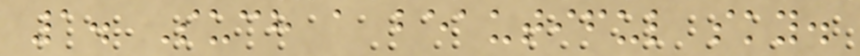1. Such a beautiful sky.
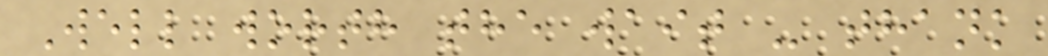Well worth the wait - thank
